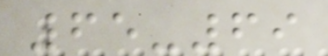65-69
